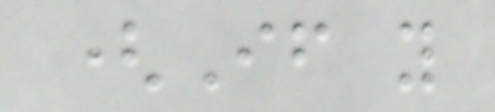(If you
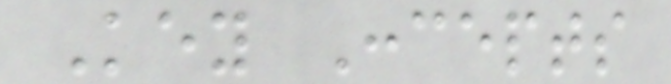Key Concepts
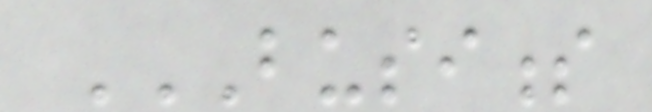BUSINESS
